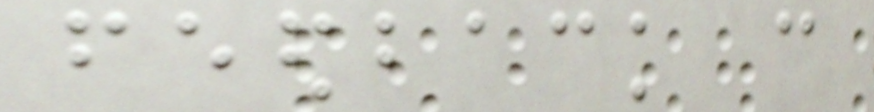feedback can
